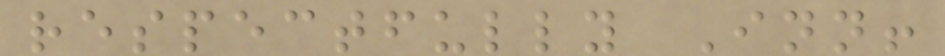respectfully Inn!
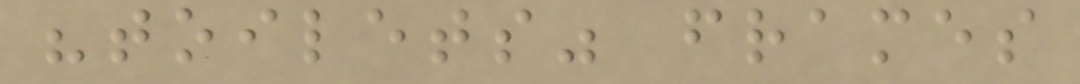"toilets" frames
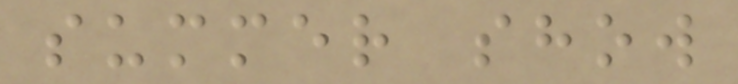summer show
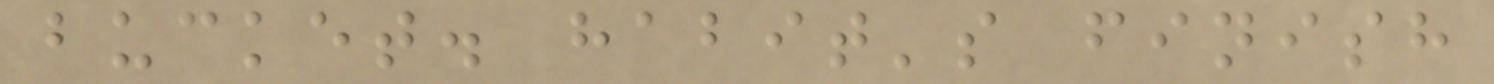bucket. habit's finish
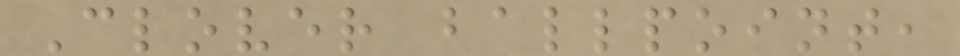Clover ballpoint,
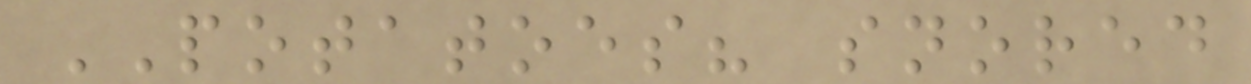POTATOES? snored
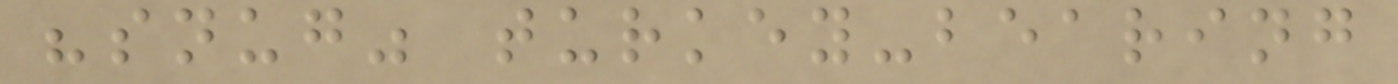"snug" turkey-bearing
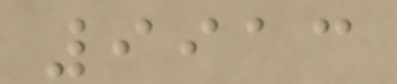9913
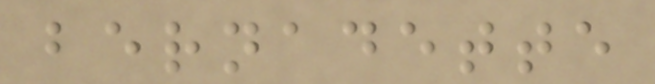bernadette
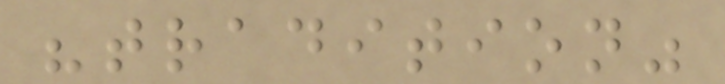"tradition"
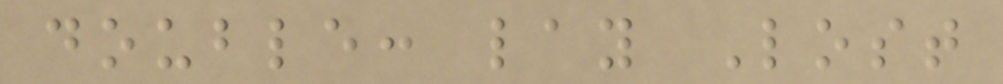double: lay Lost
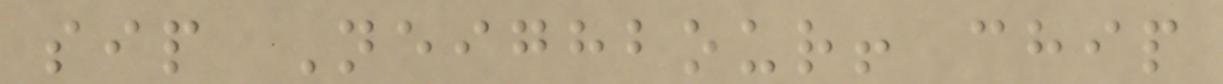sip Neighbour! chip
